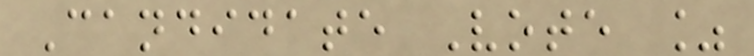Candidate Vote %
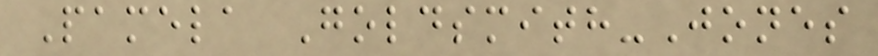Pamela Goldsmith-Jones
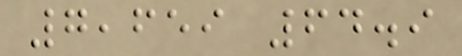7,659 64.9
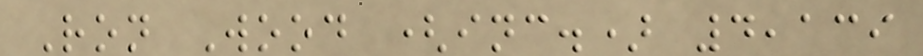Ron Wood (inc.) 4,139
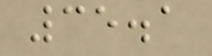35.1
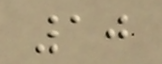10
